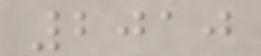2010
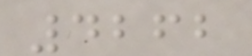4262
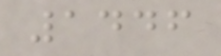1446
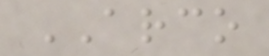ARCO
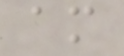am
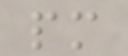pm
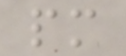pm
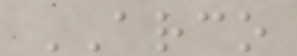ARCO
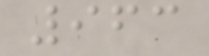963
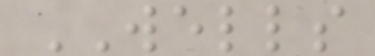WELLS
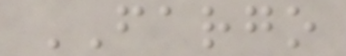FARGO
